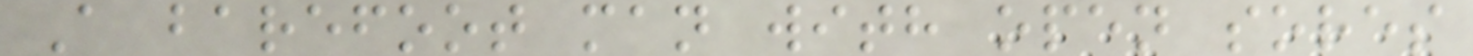A barefoot man with open sores
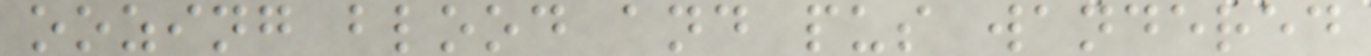oozing blood and pus wandered
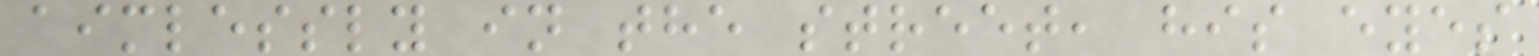aimlessly in the street, his eyes
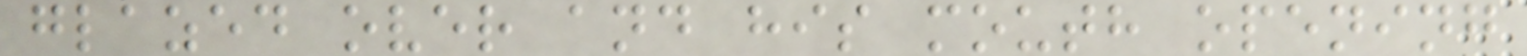glazed over and his mouth opening
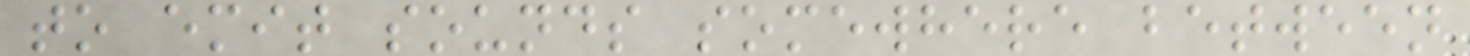to emit sounds somewhere between
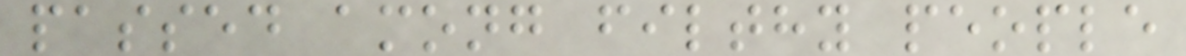passed among filthy people
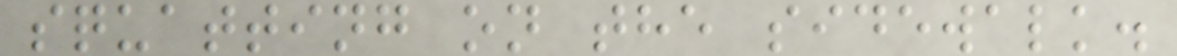squatting on the sidewalk.
